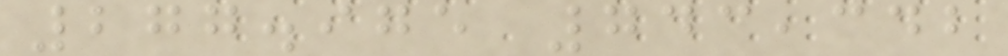277.975 743,342
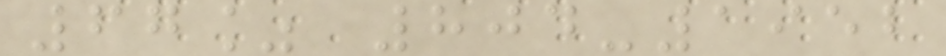67% 804-1952
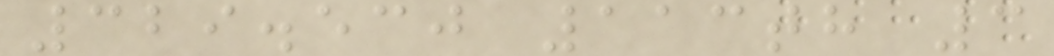329.530 113th 3
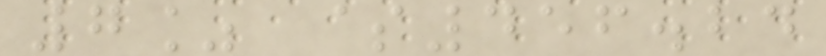7% $456.24
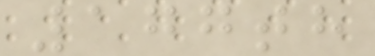177th
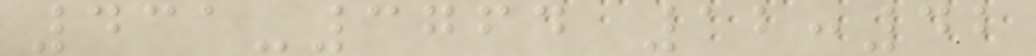431-3764 12:42
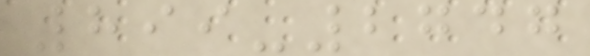899-2747
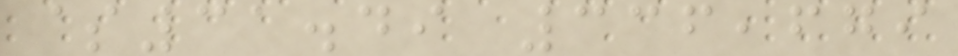$31.49 336,679
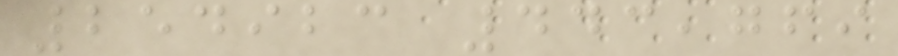254923 443,769
